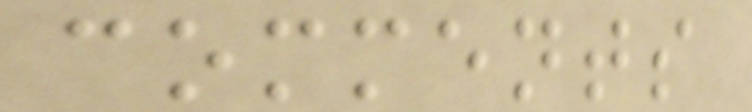comments
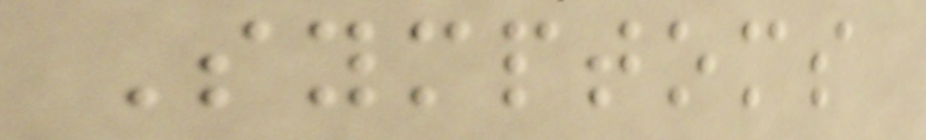Symptoms
